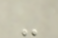-
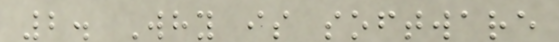2. Why is software
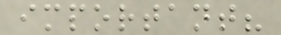important?
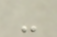-
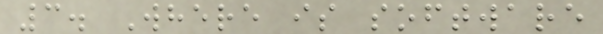3. Where is software
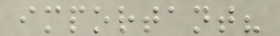important?
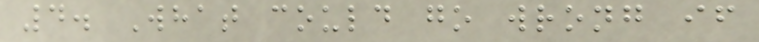4. What could go wrong if
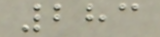283
